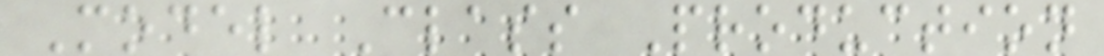Model Class Production
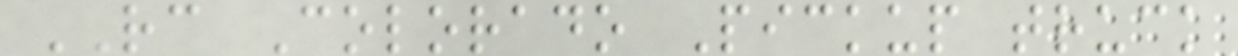RC Colorado Pickup truck
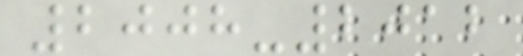2008-2012
